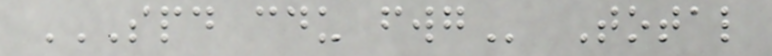SPD CDU FWG Total
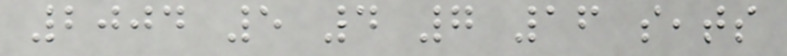2004 5 4 7 16 seats
